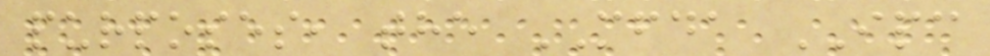purposes, the MFDA IPC
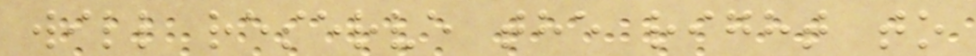will reserve the right to
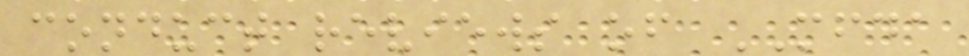conduct reviews of MFDA
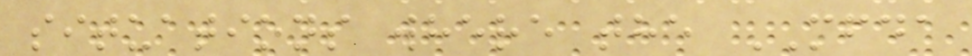situations where the MFDA
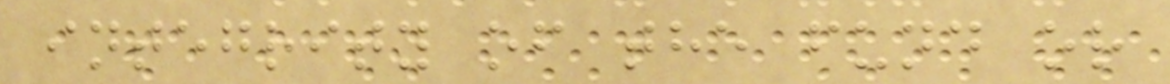integrity of the fund or
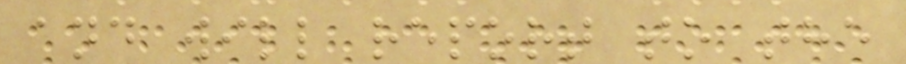and will report to the
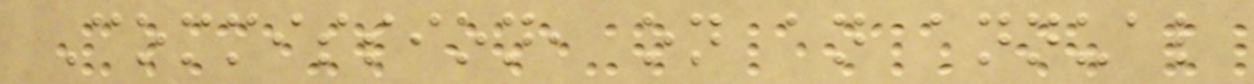Commission, on an annual
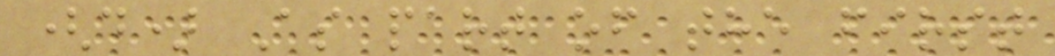(d) As part of the first
